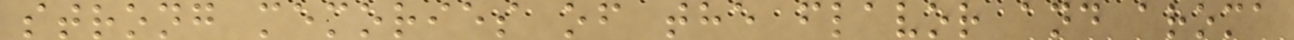strong memories of the flavor and aroma
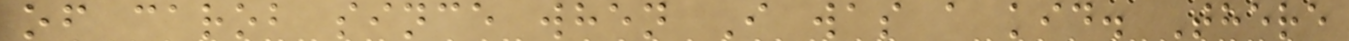of carob since when I was a kid. There
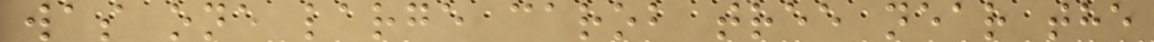was one large carob tree near the
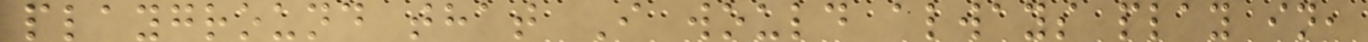playground that I would always play in,
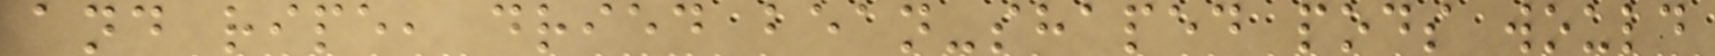and ripe, dried bean-shaped pods would
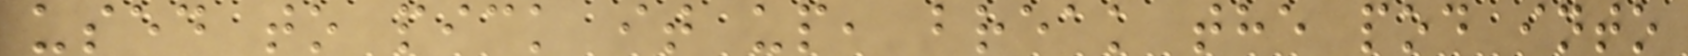used to pick it up, break the pod into
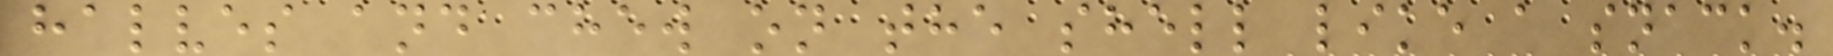halves and chew on the shell like a snack.
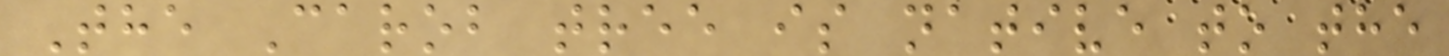The Carob tree is native to the
